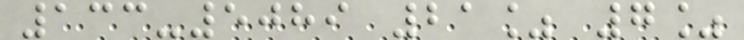133-5089 21% 7%
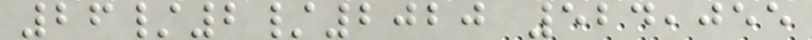26/2/2020 524,055
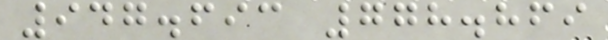947.693 778.869
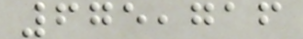675,716
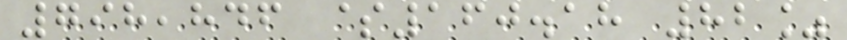798,846 $160.18 82%
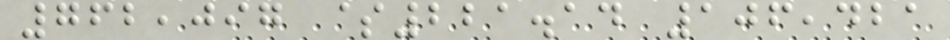762,097 $221.14 106,421
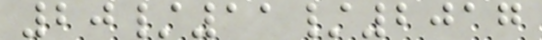20/11/2017
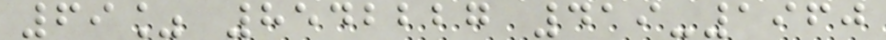69% 8542227 419-1960
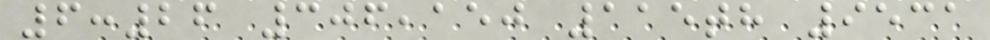6:26 306,150 115th 9531
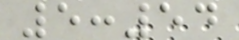5:54
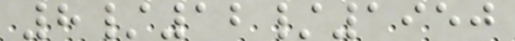8/12/1950
